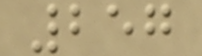257
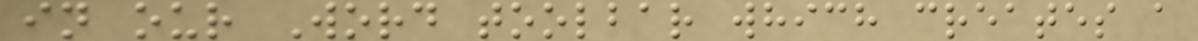in our Word toolbar which creates a
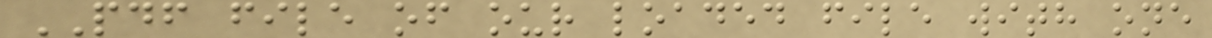PDF file of our loaded file with one
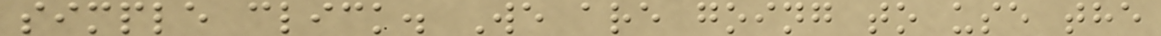simple click. We are going to use the
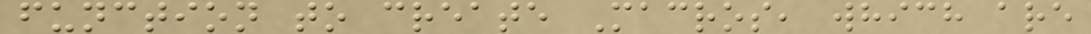function to create Macros, which are
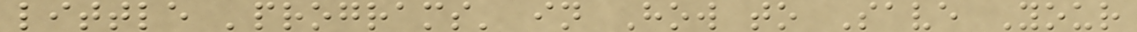little 'programs' in How to Save Your
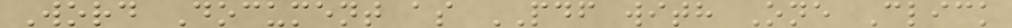Word Document as PDF with One Click
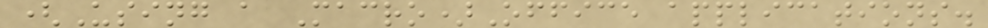(Using a Macro)Office applications.
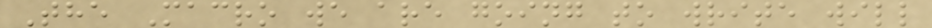The Macro we are going to write will
